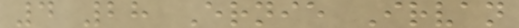4 28 Ernie Irvan
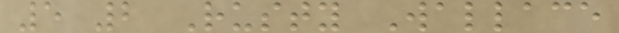5 2 Rusty Wallace
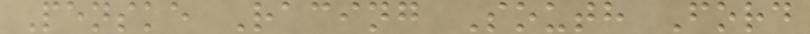Penske Racing South Ford
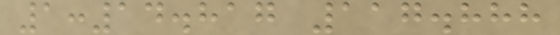1:14.817 117.888
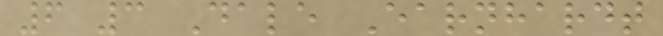6 3 Dale Earnhardt
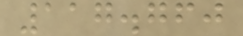117.760
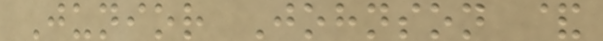Junior Johnson &
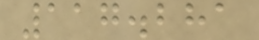117.281
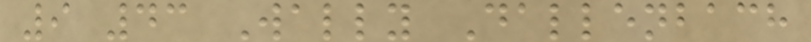9 43 Wally Dallenbach
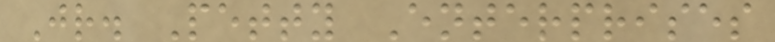Jr. Petty Enterprises
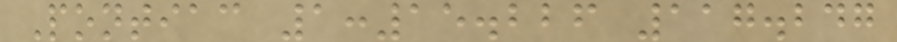Pontiac 1:15.226 117.247
